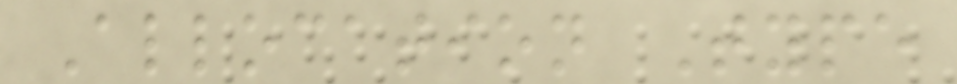Allocation Type
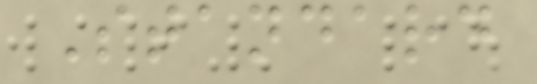Standard
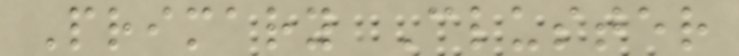Primary Cluster
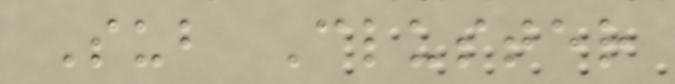Sub Cluster
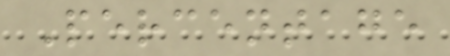Percentage
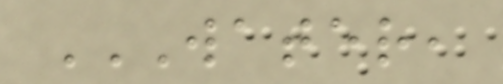WATER,
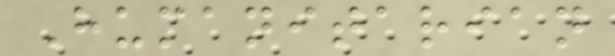Humanitarian
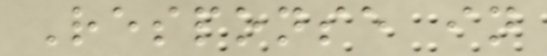Response in
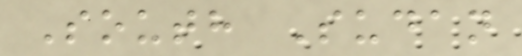South Sudan
